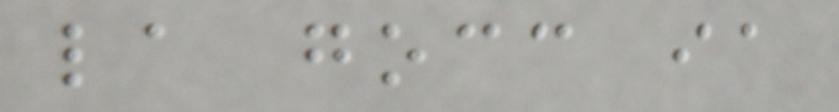la gocc ia
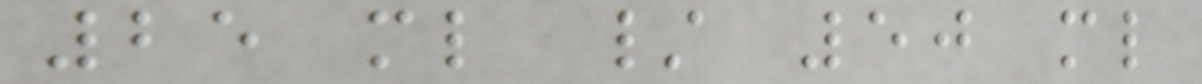25 ml / 50 ml
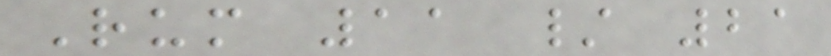Rum 11 / 21
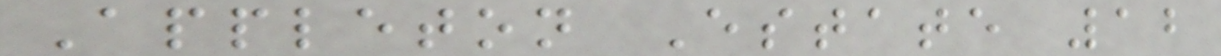Appleton Estate 12
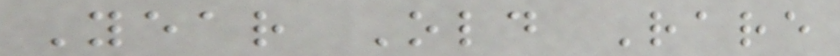Year Old Rare
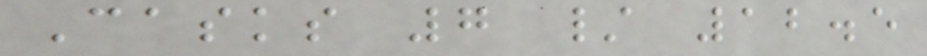Casks 7 / 12.5
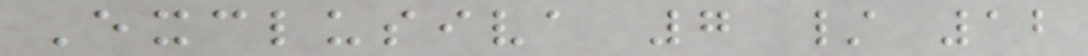Exclusiva 7 / 12
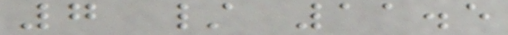7 / 11.5
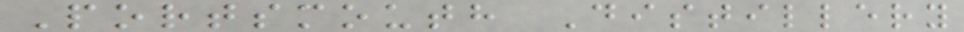Portsmouth Distillery
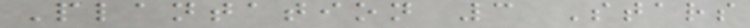Plantation 3 Stars
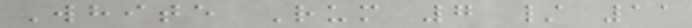White Rum 7 / 11
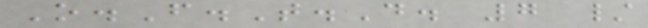O.F.T.D. 7 /
